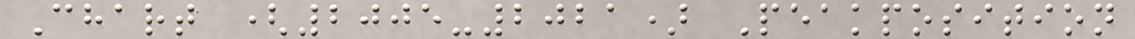Chart (2005-2021) Peakposition
